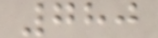780
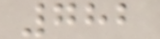782
